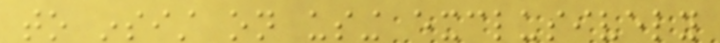to insist on using exclusively
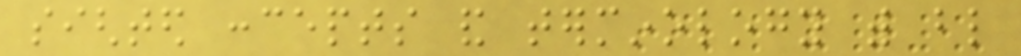sighted concepts and terminology with blind
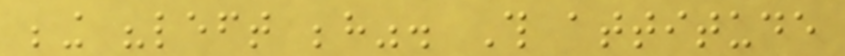being "left behind". This attitude
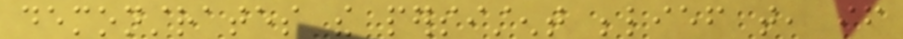demonstrates the persistent belief that, if
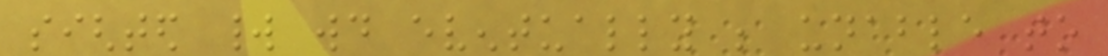sighted world would eventually be unable to
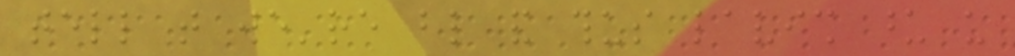tell that we're blind and thus lavish upon us
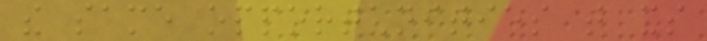the same opportunities that its
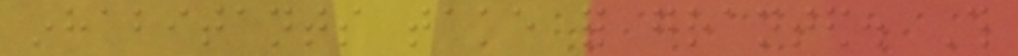inhabitants take for granted. This
